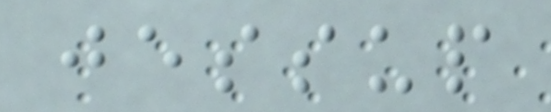jessup
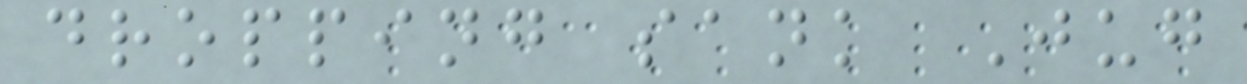dropping sank Jug
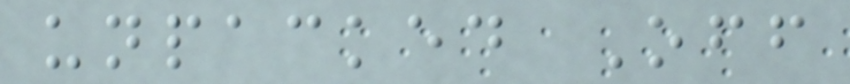unpacked Off
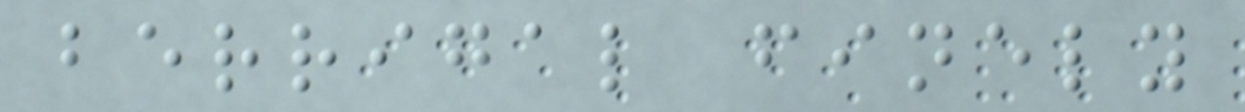berrigal finely
